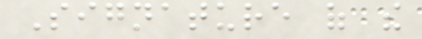Signature of the
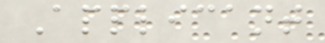Applicant
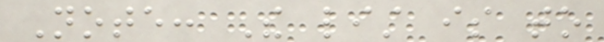Note: The list is to
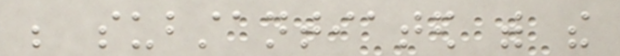be substantiated with the
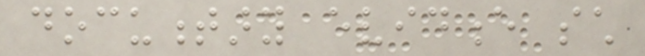documentary evidence such
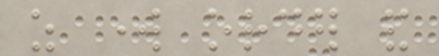as work order and
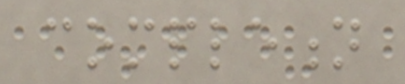completion
